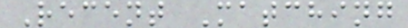Recent Matching
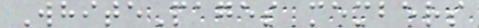WhitePages members
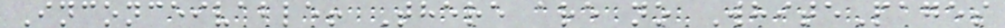Inconceivable! There are no WhitePages
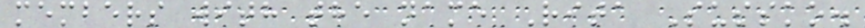members with the name Rita Sussko.
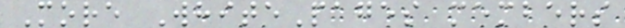More WhitePages members
